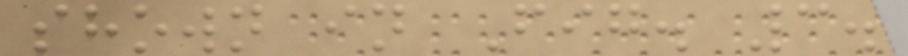shown in Fig. 3.
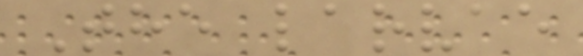The larvae
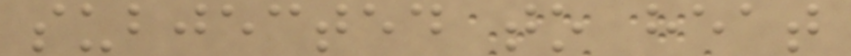subjected to heat
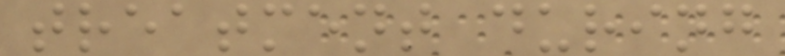treatment during
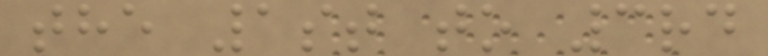the 1st to 3rd
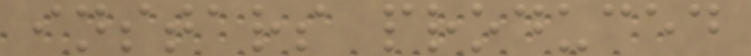instars produced
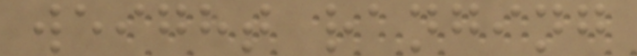weight ranging
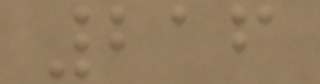216
